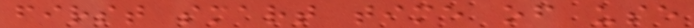first smart time of use
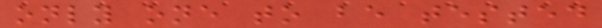only one to be tested
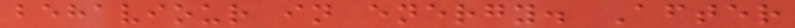behaviour in energy. After
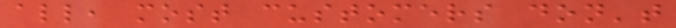all, most customers don't
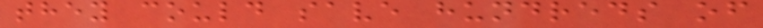they could save hundreds of
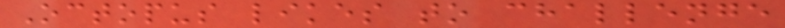Octopus likes to challenge
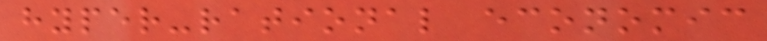hyper-rational economic
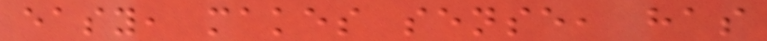easy, makes sense, has
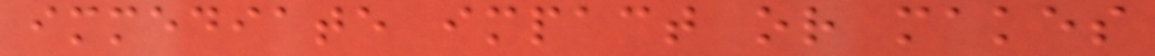immediate impact or makes
